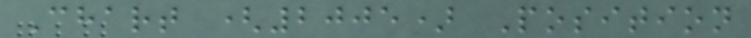Chart (2005) Position
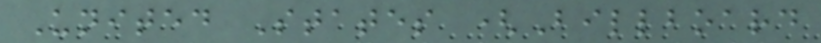United States (Billboard
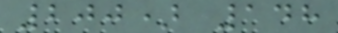200) 148
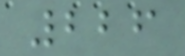226
